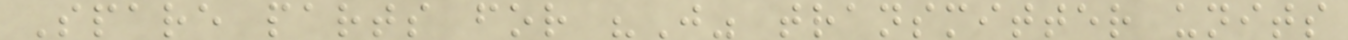Spare parts for "J" transmitter units
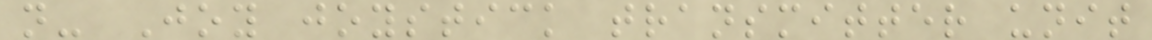n- Joy joystick transmitter unit
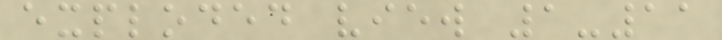exploded view 1-11
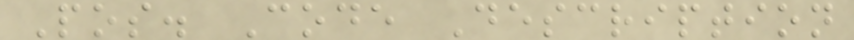Pos. Code Description
